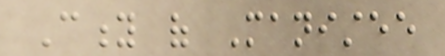City of Manistee
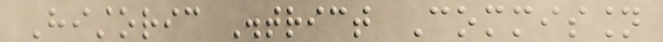Historic District Commission
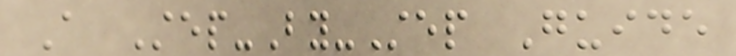A Step-By-Step Guide
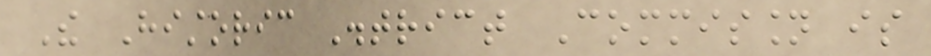The Historic District Commission is
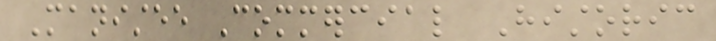Manistee Commercial Historic
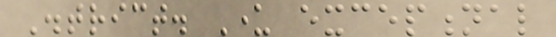District. Under exceptional
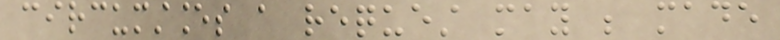circumstances a request may be made
